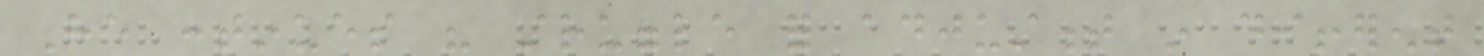He continues his struggle for adjustment in different
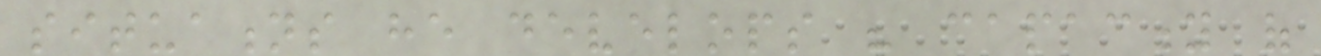situations he develops his capacity of
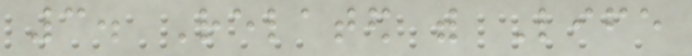3. Related with Life
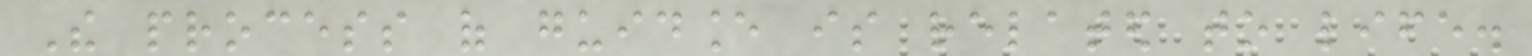The process of guidance is related to life.
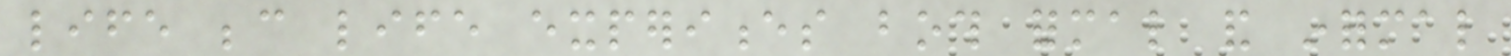life because life experiences both formal and informal
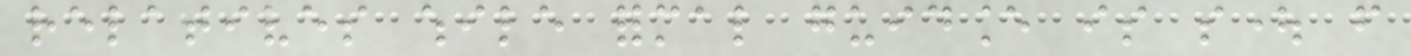relatives while formal guidance is sought from
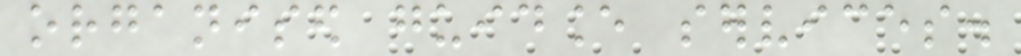organised guidance services.
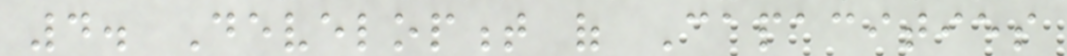4. Development of Capacities
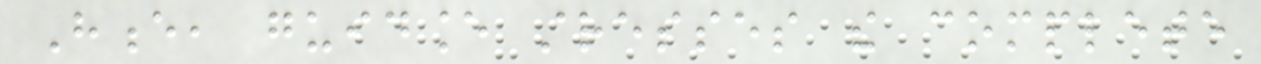Hence, guidance stresses the complete
